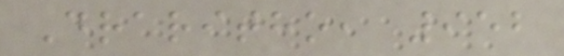Draritho, 952
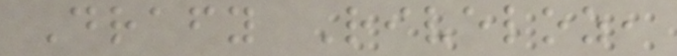Drafy Riveloz,
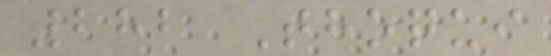282 Thoqui
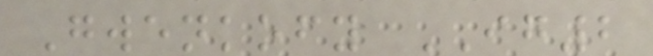Gwenkofy IG2
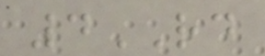4RD
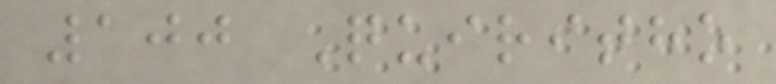100 Quiritho
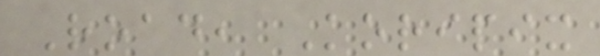Road, Koripix
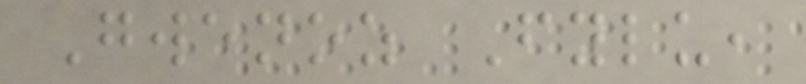Gwenoz Fylu,
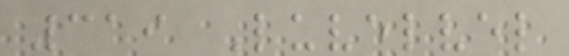319 Luvelvel
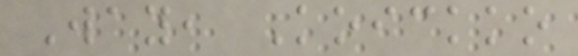Way, Koickko
